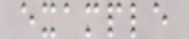example
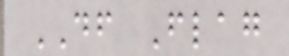DF Flag
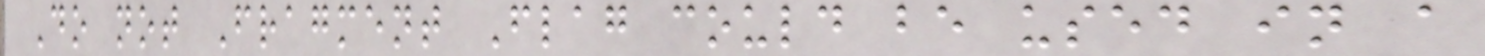Do not Fragment Flag could be used in a
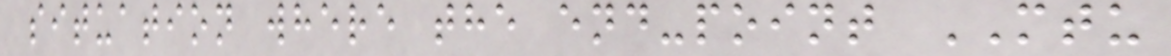situation where the end-point MTU
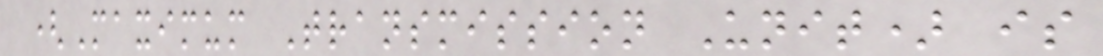(Maximum Transmission Unit) is
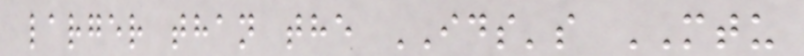larger than the IDS's MTU
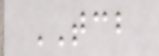TCB
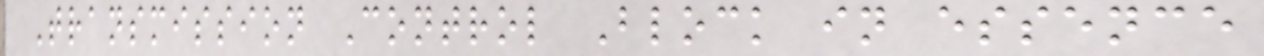Transmission Control Block in essence
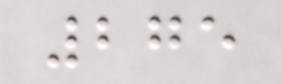275
